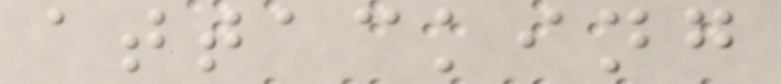attacking
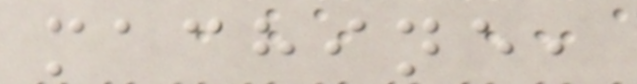machine,
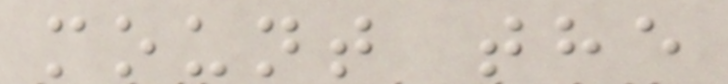mount the
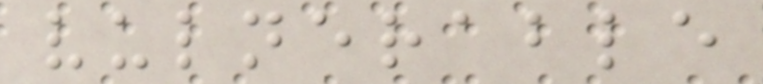vulnerable
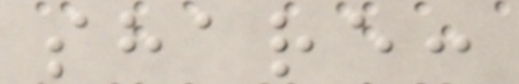share:
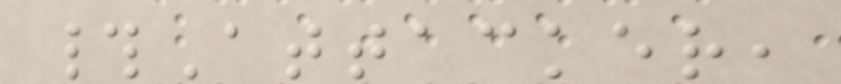#Attacker,
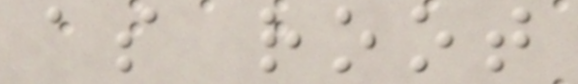as root
